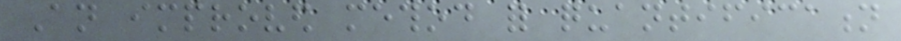An improved method for quantification
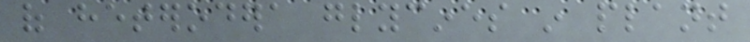of heterodera glycines in plant
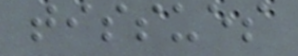tissues
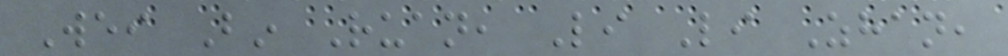Wei Bin Ruan, Li Li Zhan,
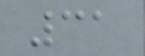31
